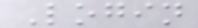Login
